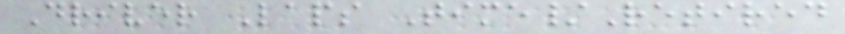Driver Laps Time/Retired
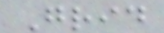Grid
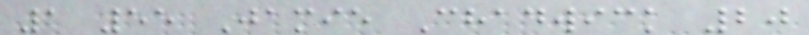1 55 Jamie Chadwick 20
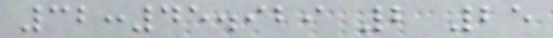32:45.929 2 25
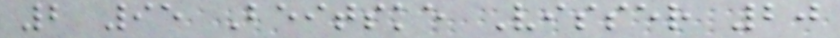2 95 Beitske Visser 20
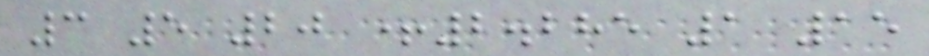3 5 20 +2.285 1 15
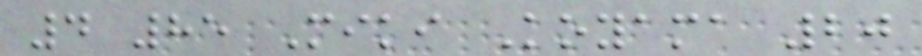4 85 Miki Koyama 20
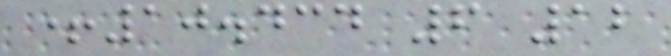+10.434 6 12
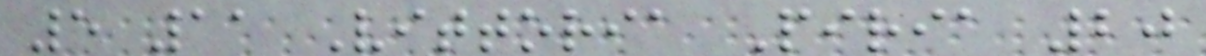5 11 Vittoria Piria 20
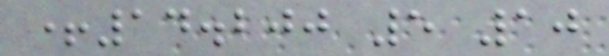+14.200 5 10
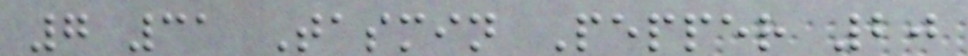7 31 Tasmin Pepper 20
